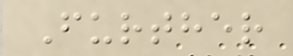Further
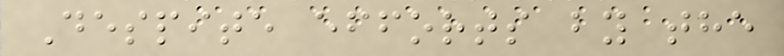Despite efforts by the
